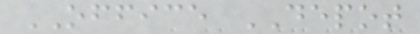OFFICE DEPOT
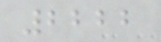2222
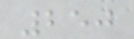250
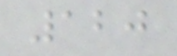120
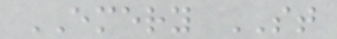EMERY ST
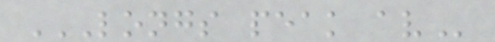LONGS PEAK AV
